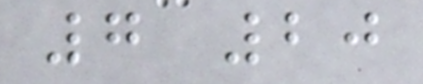7 20
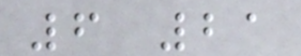6 21
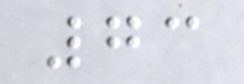73
